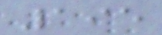195
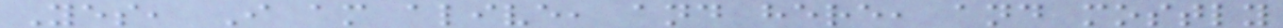Yes, I am alive, and here, and mostly
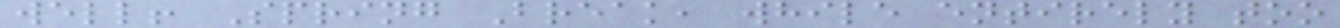well! Spring Break, while entirely too
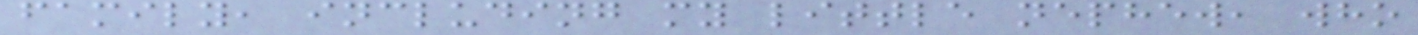family, including my little nephew, who
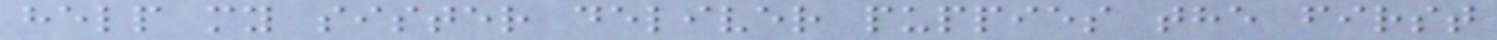help my sister deliver puppies the first
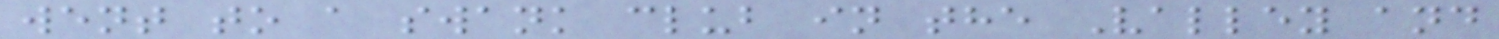went to a swank club in the Valley and
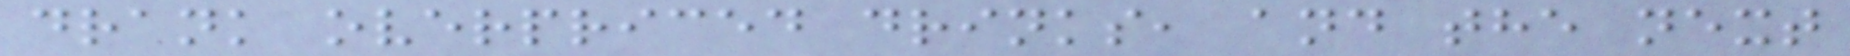drank overpriced drinks, and the next
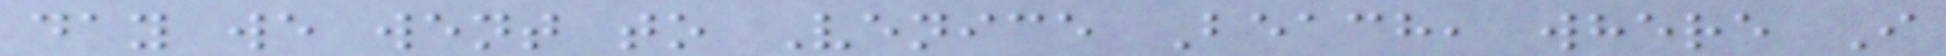day we went to Venice Beach, where I
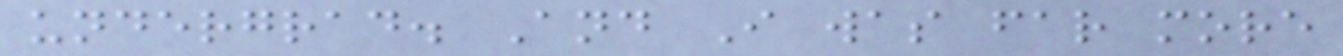undergrad. And I was far more
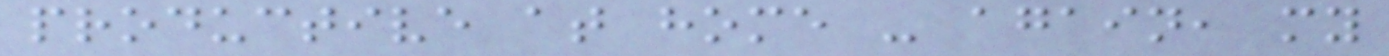productive at home - again, my
